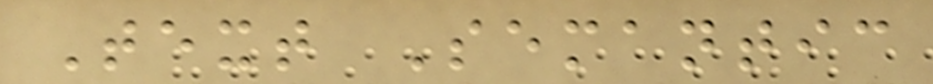Text Semantic
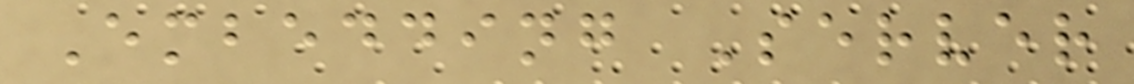Embedding Server
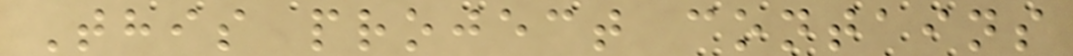This project contains
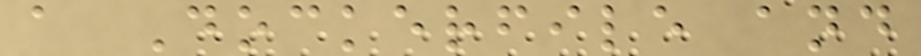a Dockerfile and
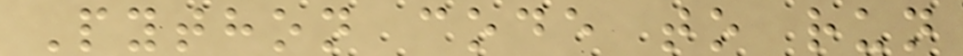Python code to run
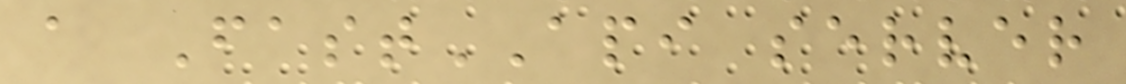a FastAPI server
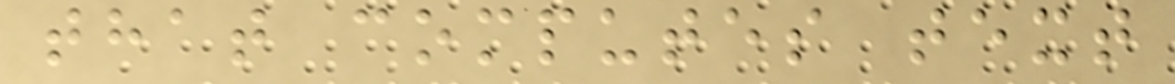that computes text
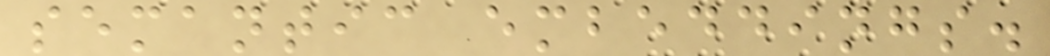semantic embeddings.
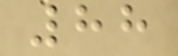88
